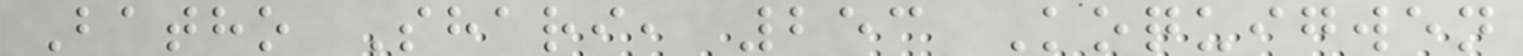Batho Shari, 253 Koquigwen
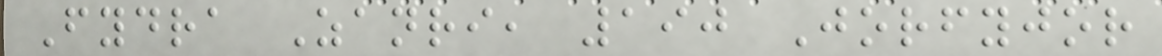Fydra Zanri, 190 Jorfyjor
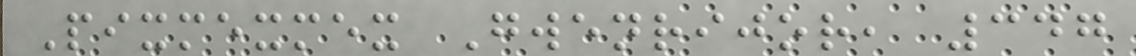Pixmexmex Gwenrijor, 347
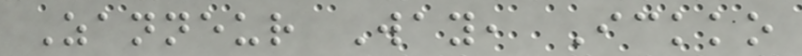Zanneur Way, Ickko
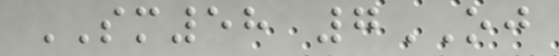SM58 7OJ
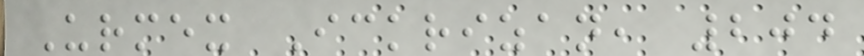Urmex Ickrizan, 204
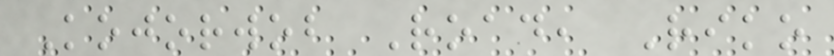Kojorwob Road, Riko
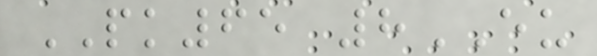PK65 8EU
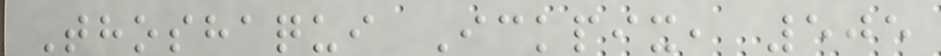Thoshaqui Ickpix, 505
